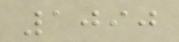1090
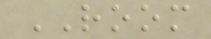ROOM
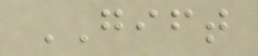GIFT
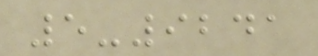5-9241
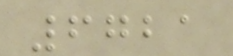6721
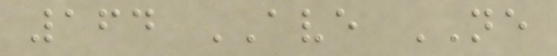164 AVE NE
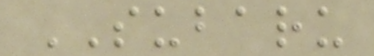SUBARU
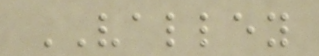VALLEY
